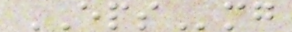EPSmg
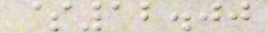$12.00
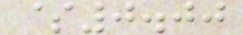$0.00
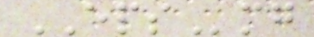EPSmg
